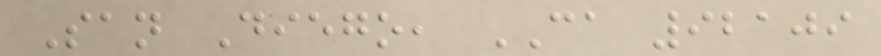San Diego, CA 92109
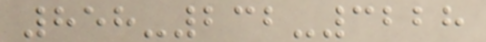858-232-3228
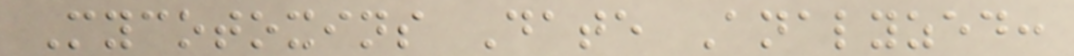Mycotoxins Date Analyzed:
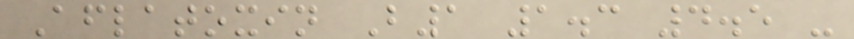Aflatoxin B1 1.3 4.5 -
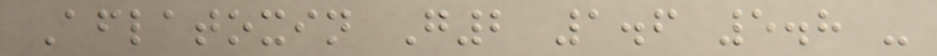Aflatoxin G2 1.6 5.8 -
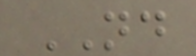ND
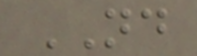ND
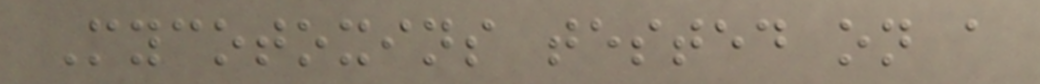Mycotoxins tested on a
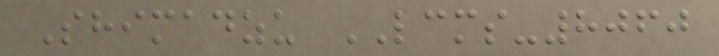Shimadzu LCMS-8060
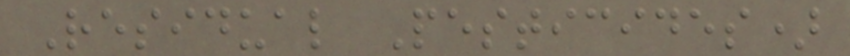Residual Pesticides)
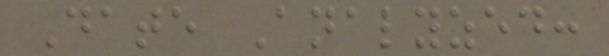Date Analyzed:
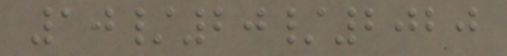10/20/2020
